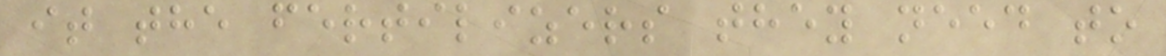it the fertilizers they need to
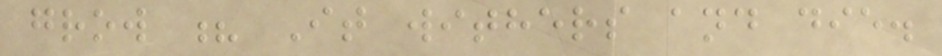grow ? It withers and die.
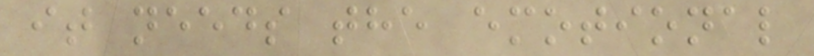it needs the emotional
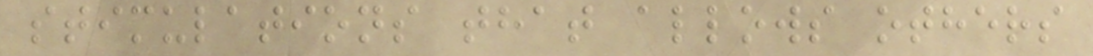stimulations that allows others
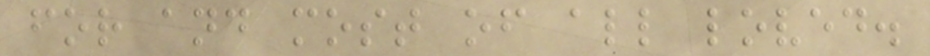for and most of all loved.
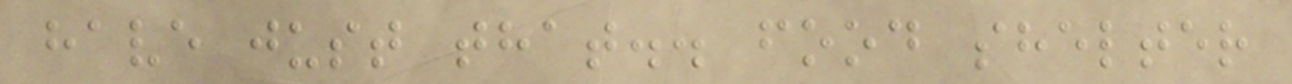have just that.. food shelter
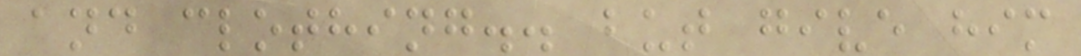and clothing.. but give him
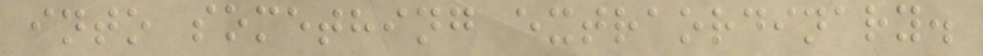into something extraordinary.
